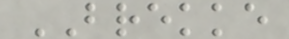BREKKE
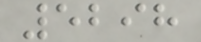5298
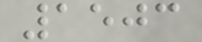1503
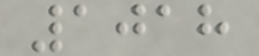1018
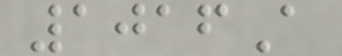1016A
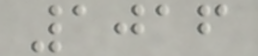1016
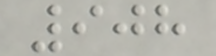908
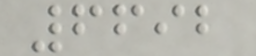6692
